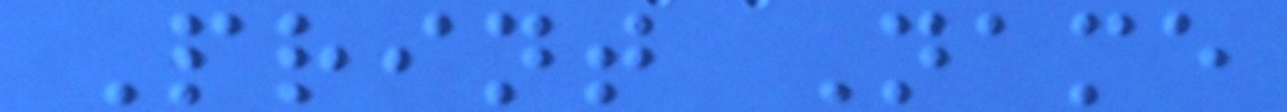Print Name
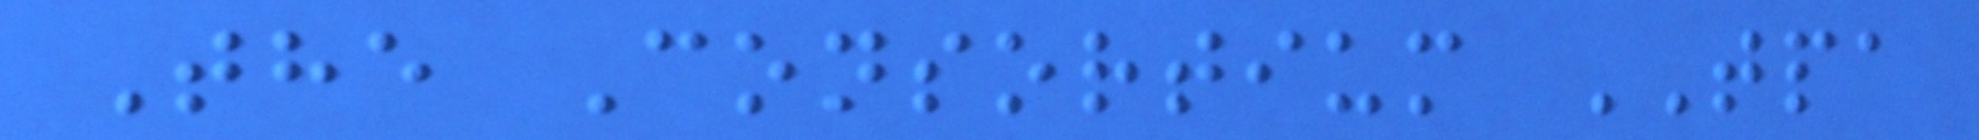The Consortium TPA
